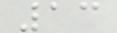13
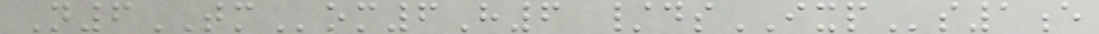N6TMom6H6 /dsIXPs1e
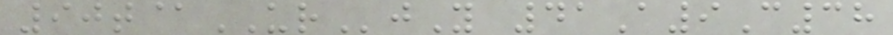90t@URjY 41A9C38
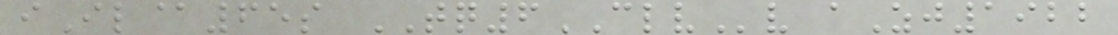iIl@65s TQ6CLVv aZj1922
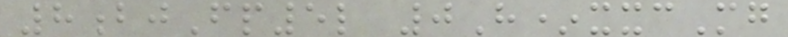8bjFp5l 0H*xxcMg
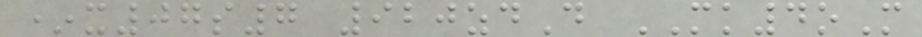*x07s7 920zdD MK4oM
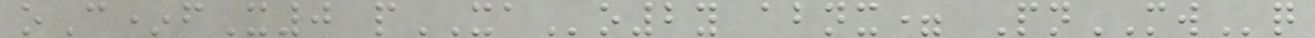oC*fX0 pXAo2y abnx= PnMWq
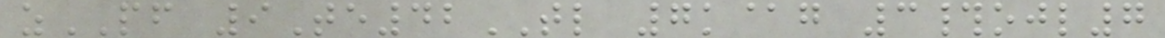zPF 9Te42TL 7k@g 3#ojl7
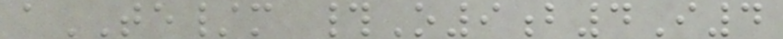aTE/m #O9b4I4
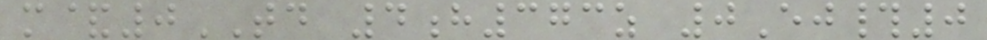m&0TD 4h373z 0Ej#0
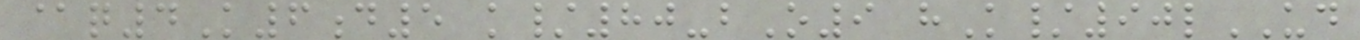@q4K6d5 k/80-bO9 hK/90lUD
